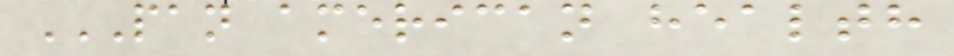PAN AMERICAN HEALTH
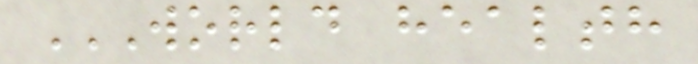WORLD HEALTH
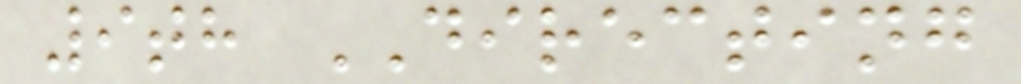9th DIRECTING
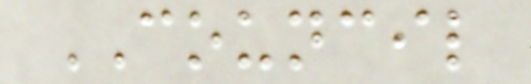COUNCIL
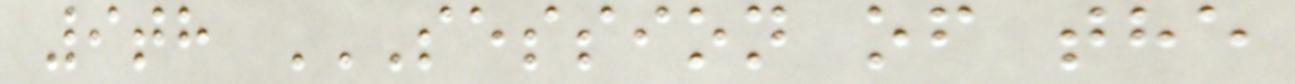9th SESSION OF THE
